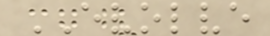EVOLVE
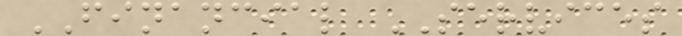FINANCIAL SERVICES
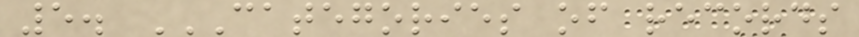5. CATEGORIES OF RECORDS
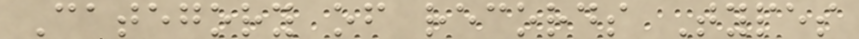Category of records Types
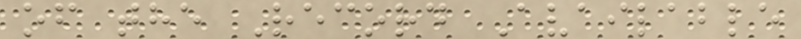of the Record Available
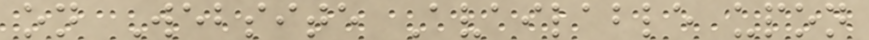on Website Available upon
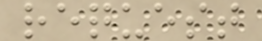request
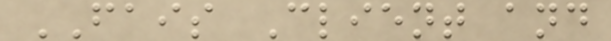FAIS Client and
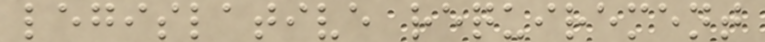legislative requirement
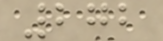272
